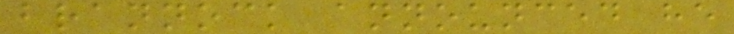brannock announced he
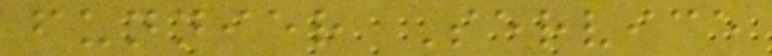funnier Service
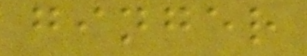ginger
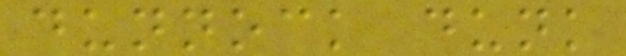dunnock dunk
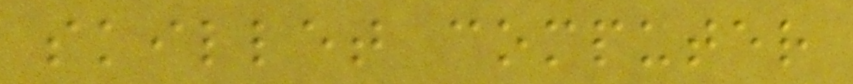skillet computer
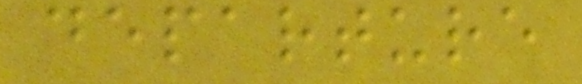departure
